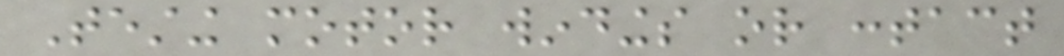Testing motor windings or contact
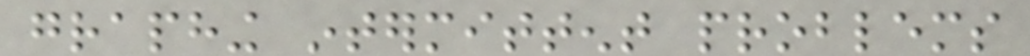graphing intermittent problems
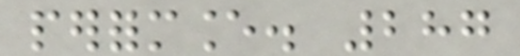performance. 287
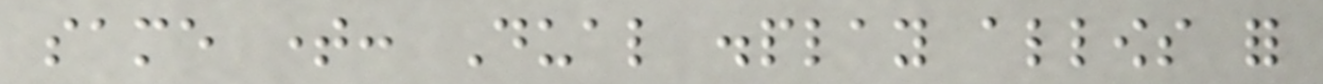same time: Dual display allows for
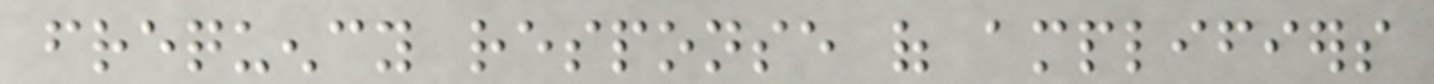frequency response of amplifiers
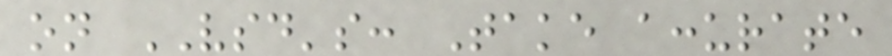on VSD's: Take accurate
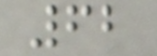62
